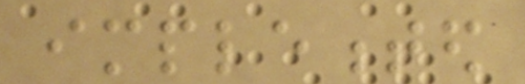implemented
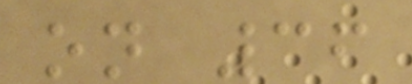on 36
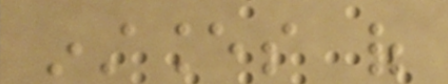instances of
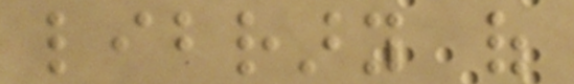library of
